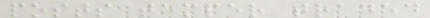posts temper traded
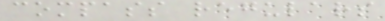compass regulars
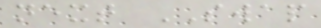next SWAP
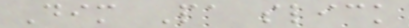Dim Pa slick
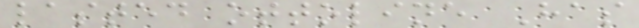lasted ottoline Has
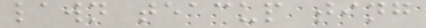lawn teacup ting
